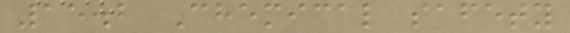15.2 Chemical safety
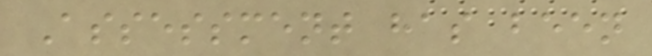Assessment has been
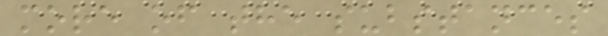more of the substances
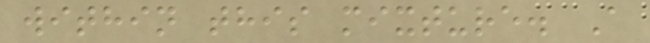within this mixture. A
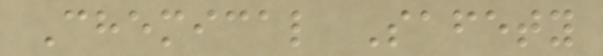Chemical Safety
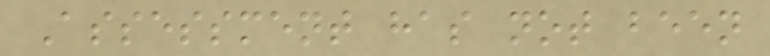Assessment has not been
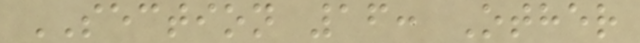SECTION 16: Other
